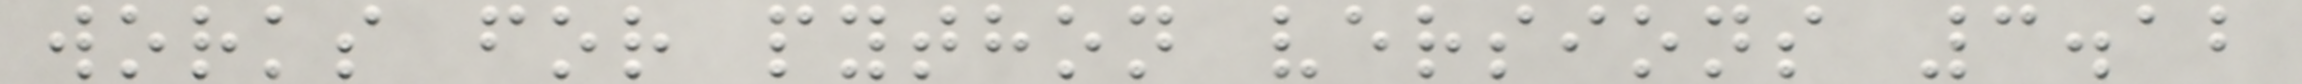works for python versions 3.12
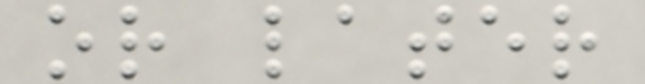or later
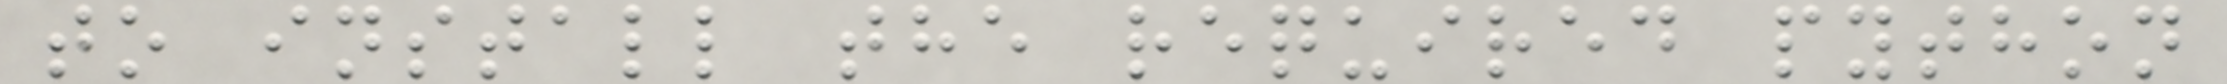to install the required python
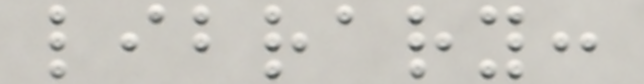library:
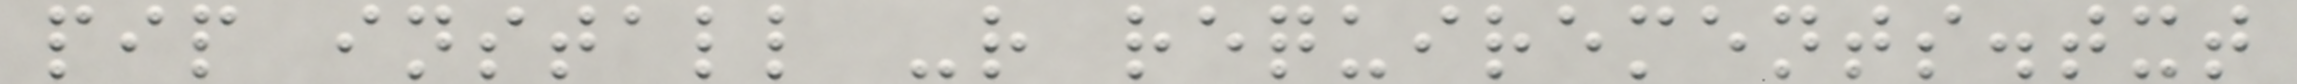pip install -r requirements.txt
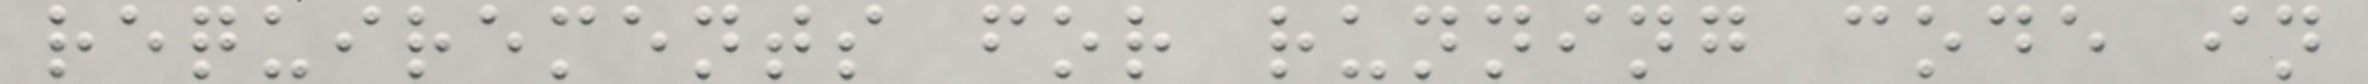requirements for running code in
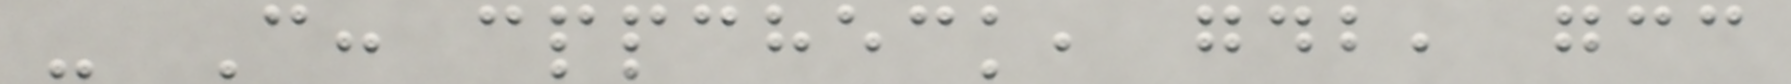- C: cppcheck, gdb, gcc
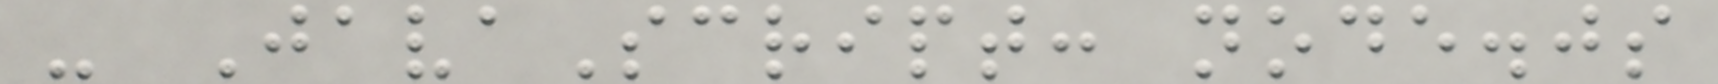- JavaScript: node.js
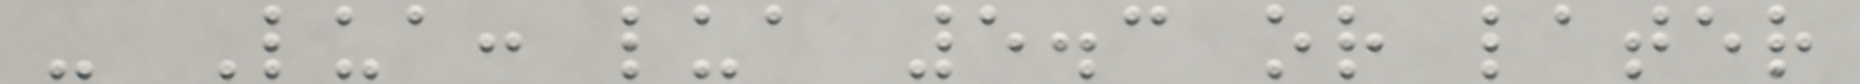- Lua: lua 5.3 or later
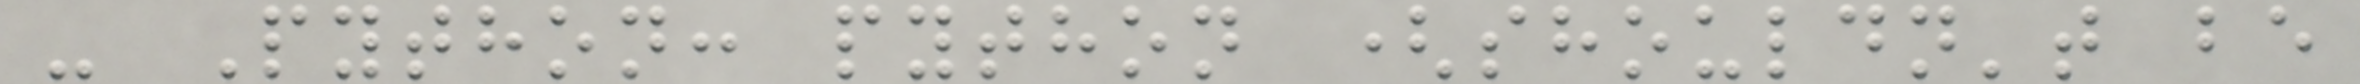- Python: python (shouldn't be
